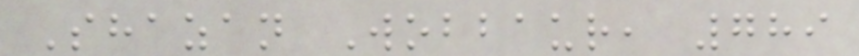Shazan Wobbaur, 789
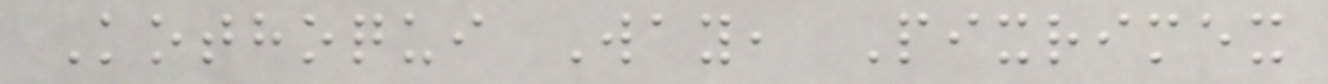Kothoqui Way, Pixrimex
